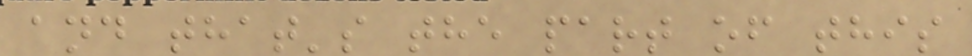and that's the part of this
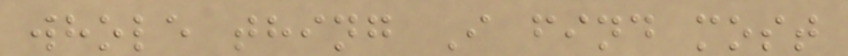whole thing I find most
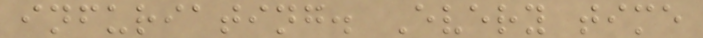infuriating. Every time
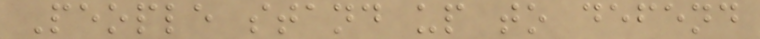People stand up to defend
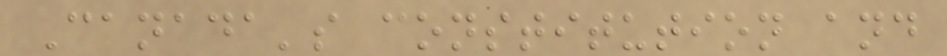Canada's constitution and
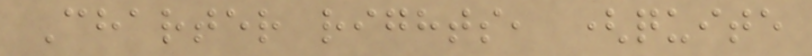Charter rights, (quite
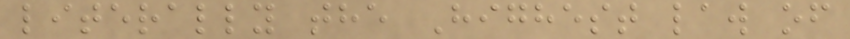literally the Highest law of
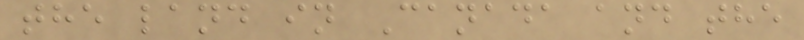the land in Canada and the
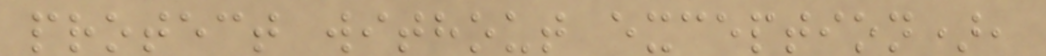protect without exception),
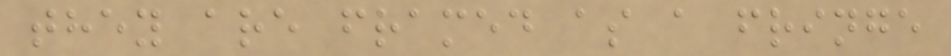they are framed as a fringe
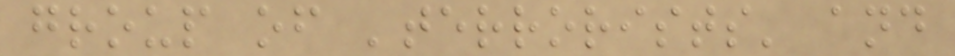group of 'terrorists' and
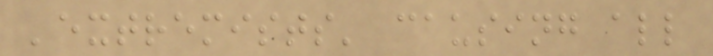'extremists' causing all
